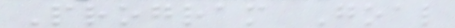Program Goal
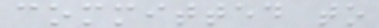committed to
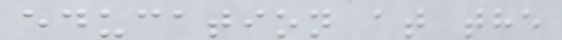education at the
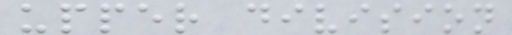upper division
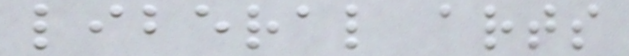liberal arts
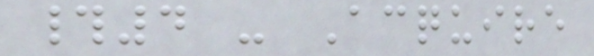#4 - Acquire
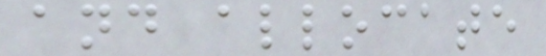and allocate
